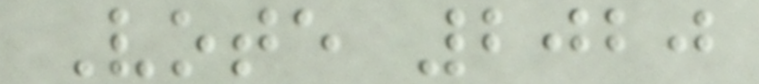Vote 2020
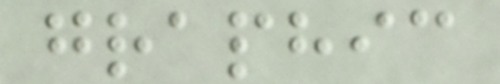graphic
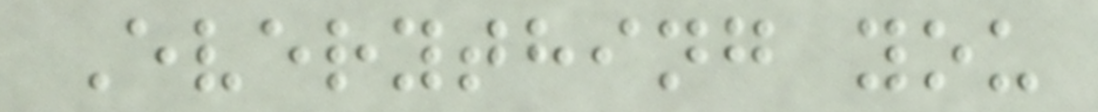Everything you
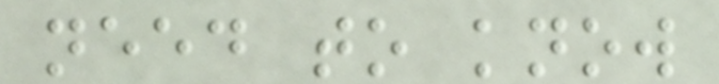need to know
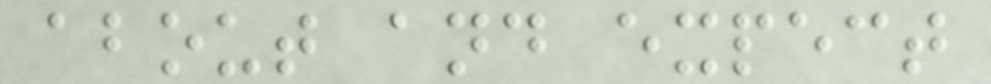about and expect
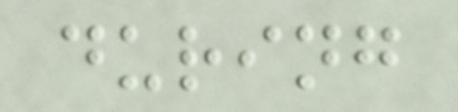during
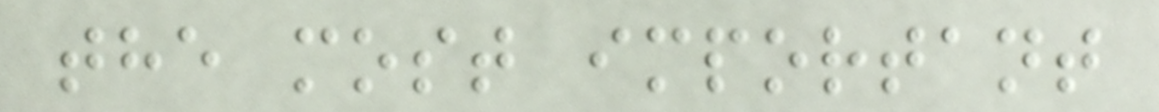the most important
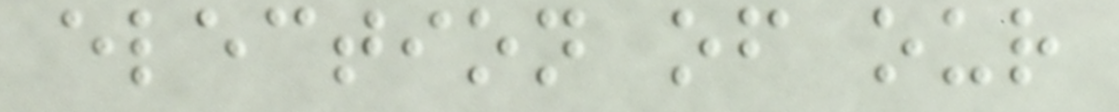election of our
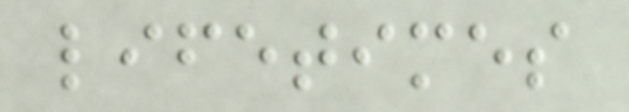lifetimes
